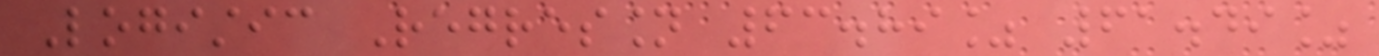Logistic Regression 63.89% 61.49%
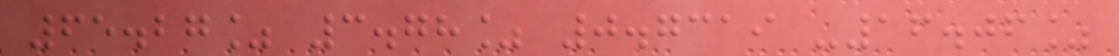65.27% 3.78% 0.7319 -16.06%
